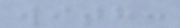with:
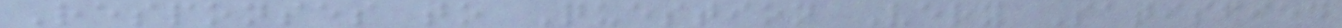Responses to Question Very Satisfied
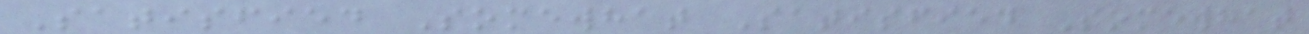Satisfied Somewhat Satisfied Somewhat
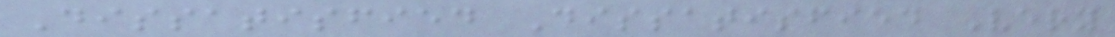Dissatisfied Dissatisfied Very
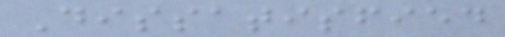Dissatisfied
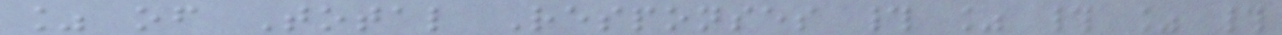% of Total Responses # % # % #
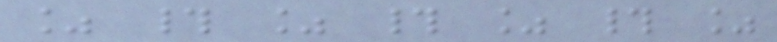% # % # % # %
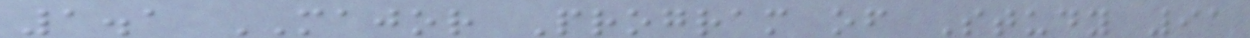1.1 MAJOR Program of Study 91
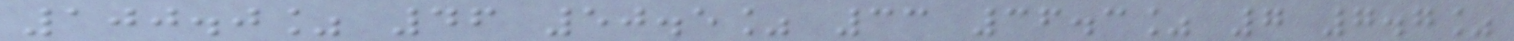100.0% 46 50.5% 33 36.3% 7 7.7%
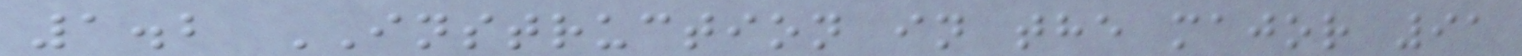1.2 INSTRUCTION in the major 91
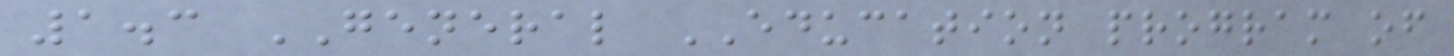1.3 GENERAL EDUCATION program of
